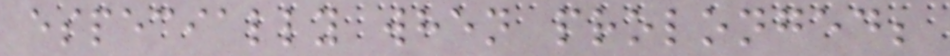especially when prolonged;
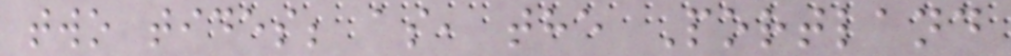two tides; as, the Portland
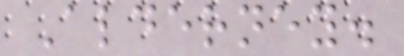Alderney.
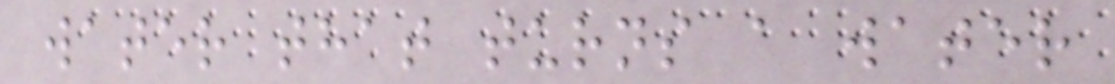water that turns a water
